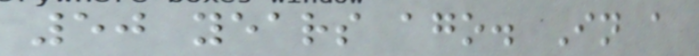50 years ago. In a
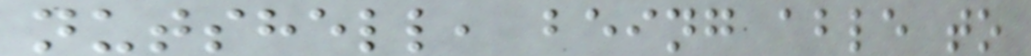nutshell, being able to
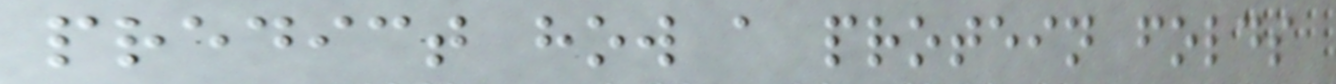predict how a protein folds
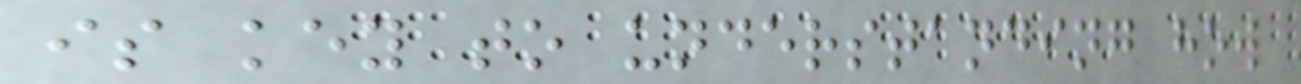is key to understanding how
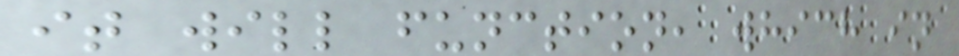it will function, which in
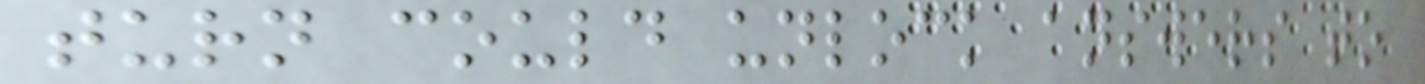turn could unlock answers to
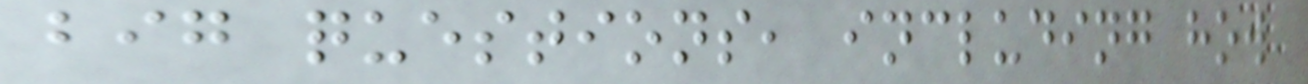big questions, including how
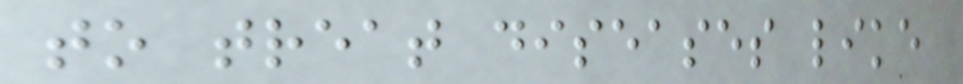to treat diseases like
